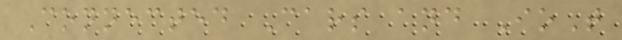Connected Cars and IoT
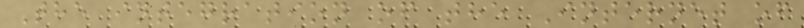The integration of the Internet of
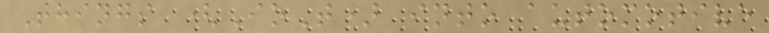Things (IoT) into automotive
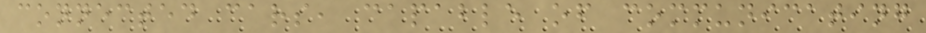connected cars, capable of communicating
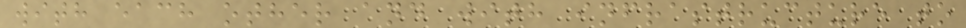with each other and with infrastructure to
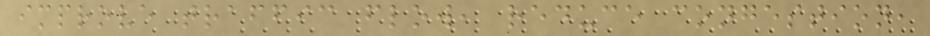improve traffic flow, reduce congestion,
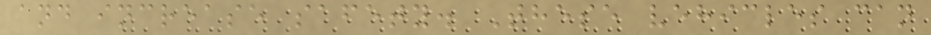and increase safety. These vehicles can
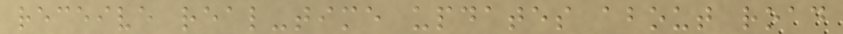receive real-time updates about road
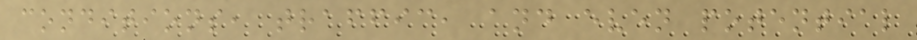conditions, traffic, and even potential
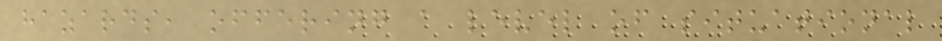hazards, offering a level of situational
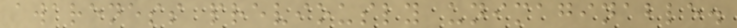awareness previously unimaginable.
